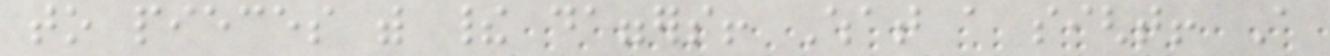to pieces with their daggers! What a sight! A
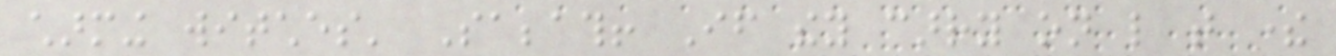charming witches' Sabbath! If they carry on like that there
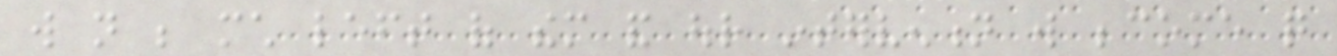will not be much left of them and our intervention will become quite
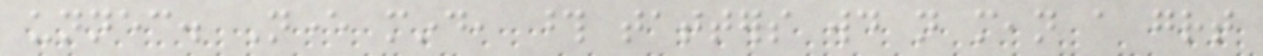unnecessary. Never mind, those tatters would not mean a great
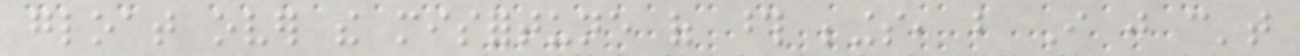gloat over the misfortune of those beings, but I just can't
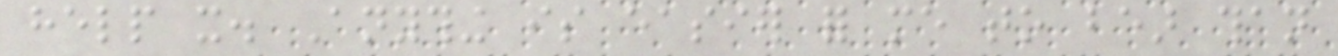help it. Anything is easier for me to bear than
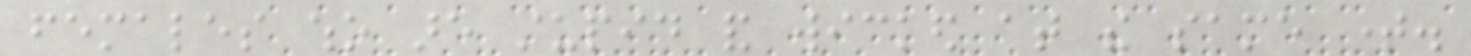females who are stupid and wicked at the same time.
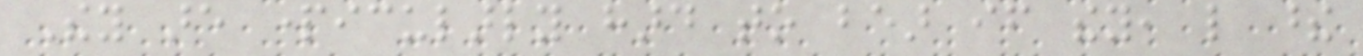They are particularly hard to bear if they, like these
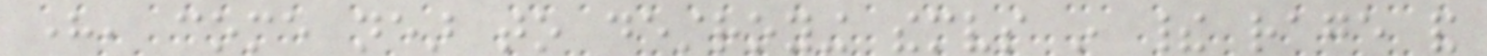here, come near to destroying themselves in their rage and
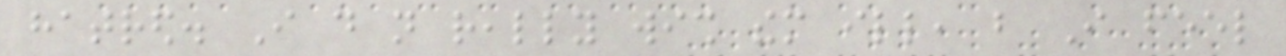hatred. I do not really wish them ill, but I feel
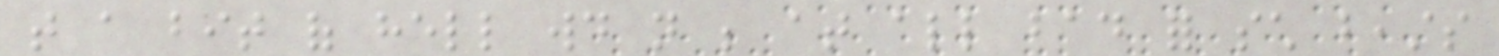that a bit of hell would not be at all bad for such beasts
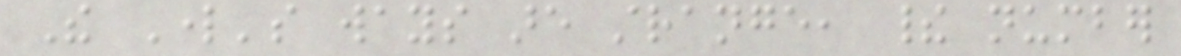The Lord's ways are strange, their number
